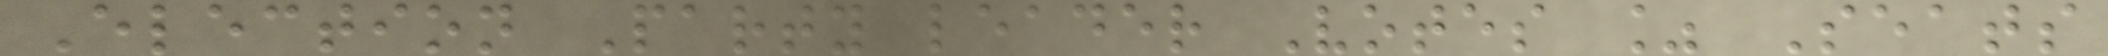Election Party leader Votes % Seats
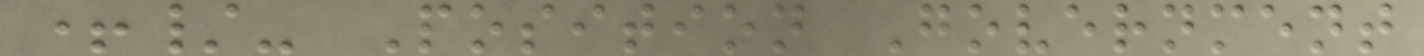+/- Position Government
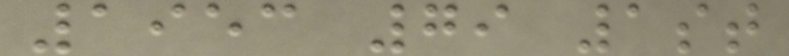1953 79 1st
